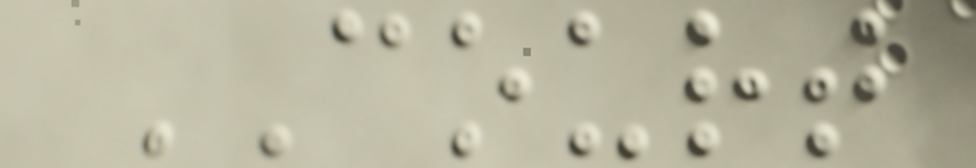COURT
